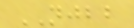NJBB
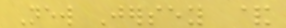New Jersey &
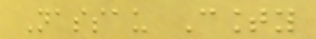Nassau County
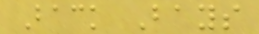Back Bays
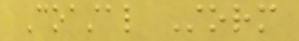Coastal Storm
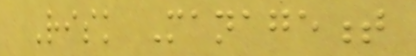Risk Management
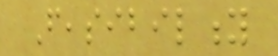Feasibility
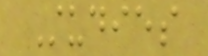Studies
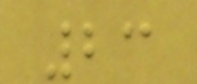23
